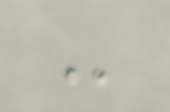-
